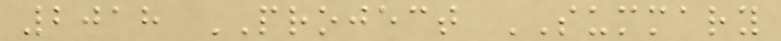2018 PROJECT SUMMARY
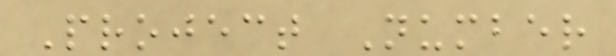Project Number
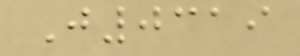J0319
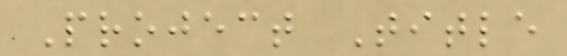Project Title
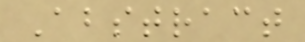Abstract
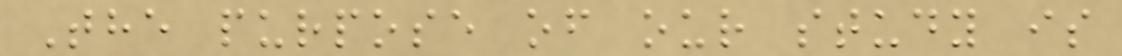The purpose of our study is
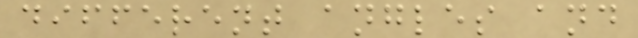different angles and
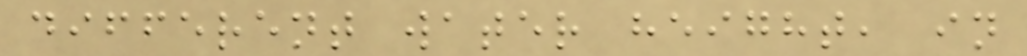different water height, in
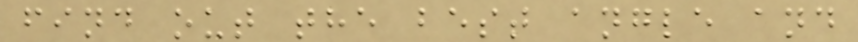find out the best angle and
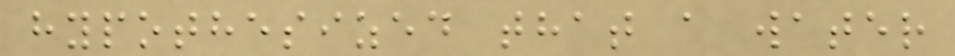hypothesized that a water
